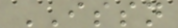ISSN
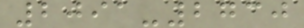2091-2730
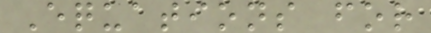Equations for
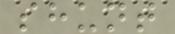shunt
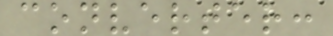converter:
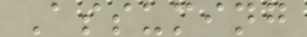Assuming
